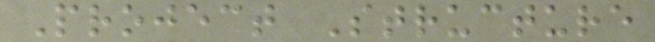Project Structure
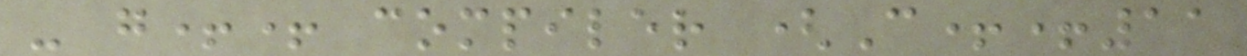- g++ compiler (C++11
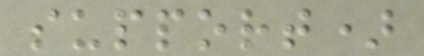support)
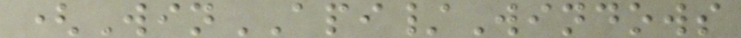(WinAPI/Windows
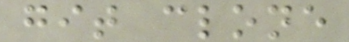git clone
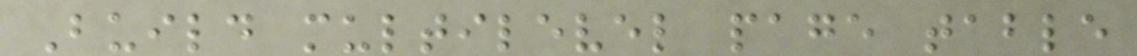Build multilevel page table
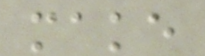make
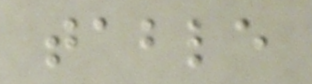table
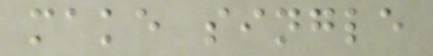make single
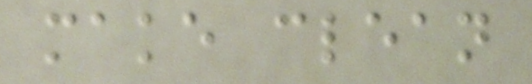make clean
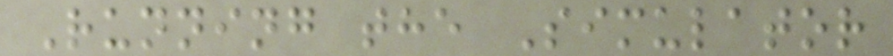Running the Simulator
